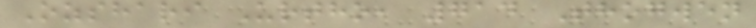Ozshari Urtho, 714 Thogwen
